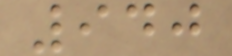940
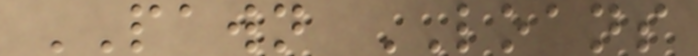PAWN LOANS
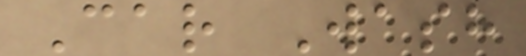Car Wash
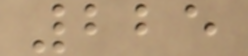225
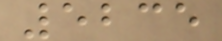5235
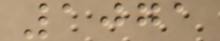1071
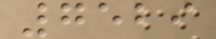7529
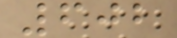602
